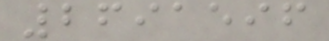2691596
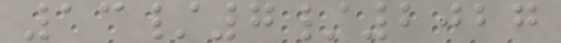13/7/2027
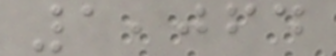1,064
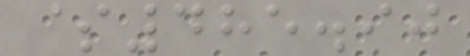$485.90
